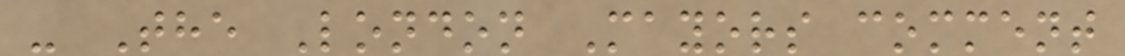- The London Mayors comment
